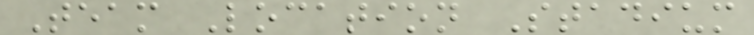Team Location Stadium
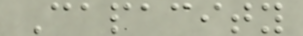Capacity
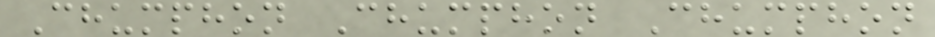Chumphon Chumphon Chumphon
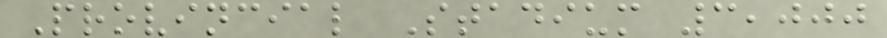Provincial Stadium 3,000
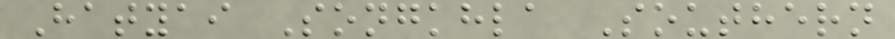Hatyai Songkhla Southern
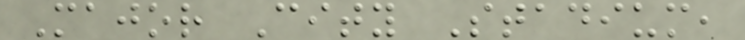Major City Stadium,
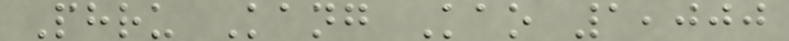Phru Kang Kao 1,000
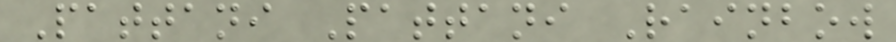Pattani Pattani Rainbow
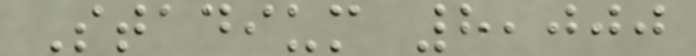Stadium 8,000
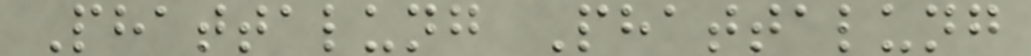Phattalung Phattalung
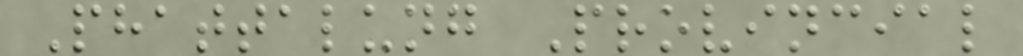Phattalung Provincial
